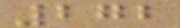272
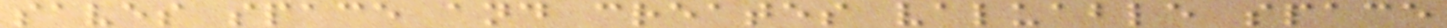saves space and creates valuable space
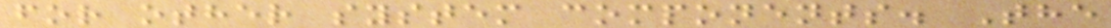for other system components. The
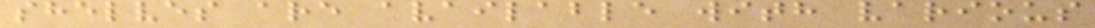shelves are available with various
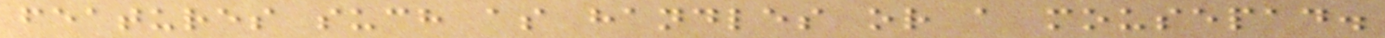features such as handles or a mousepad.
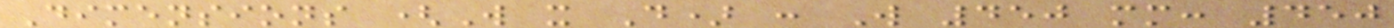Dimensions (W x D) : W 450 mm: 450
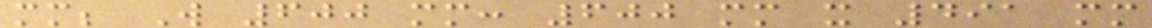mm; W 600 mm: 600 mm x 491 mm
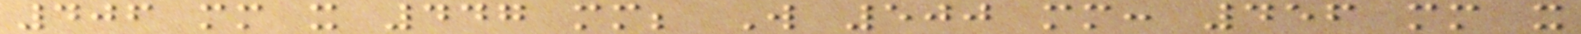406 mm x 447 mm; W 500 mm: 456 mm x
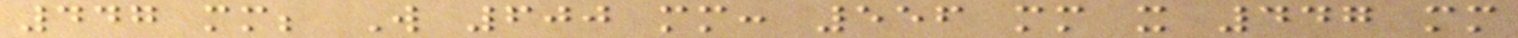447 mm; W 600 mm: 556 mm x 447 mm
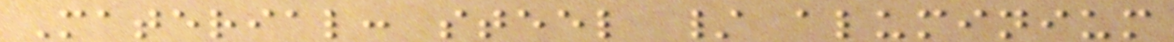Material: steel / aluminium
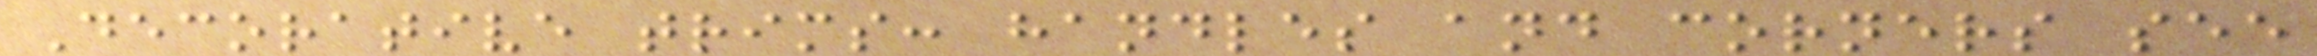Decorative trims: handles and corners see
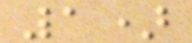1)
